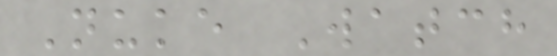Nuke Watch
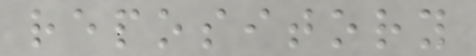repository
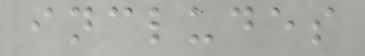includes
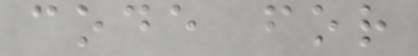code for
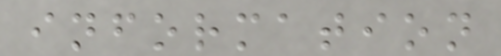information
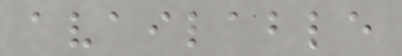available
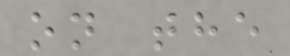on the
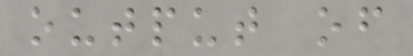output of
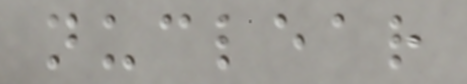nuclear
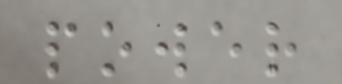power
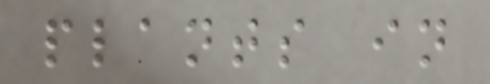plants in
